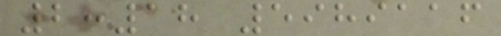2:18 5989116
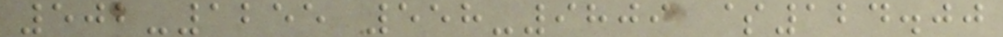502-1255 558-9809 $124.00
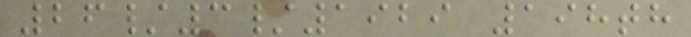26/3/1929 198th
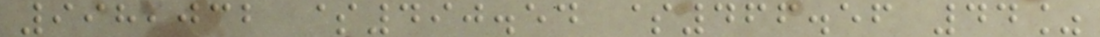998,032 $490.54 $466.56 44%
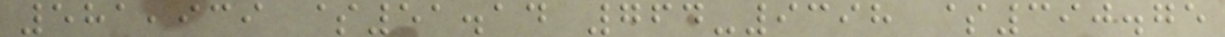581,939 $51.14 764-9398 $390.75
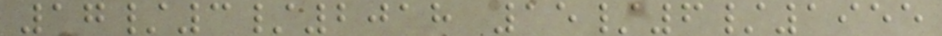17/3/2018 15/6/1955
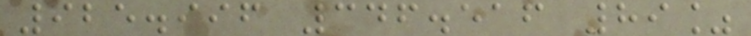925.996 346.516 89%
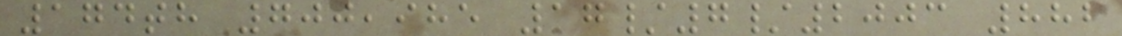174th 700,985 17/7/2003 882
